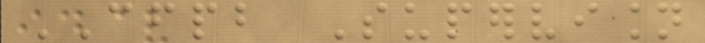CFPB Supervision
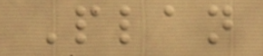Plan
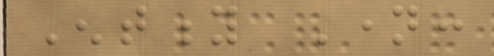Entity Name:
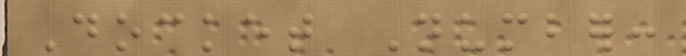Docket Number:
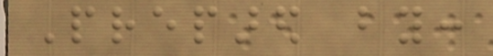Prepared by:
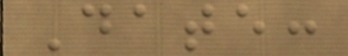Date:
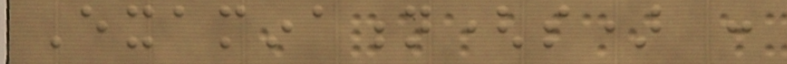Examination(s) :
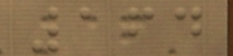164
